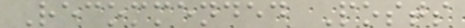Recommended Posts
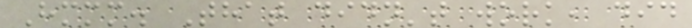Hmmm. That didn't work, did
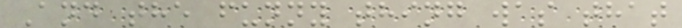And the funny thing was that
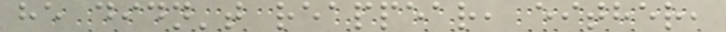he didn't reappear, either,
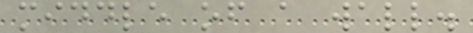middle of a wall.
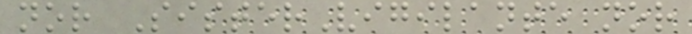nor SisterVigilante nor
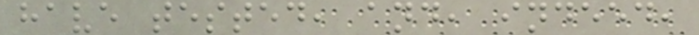have tested, and, indeed,
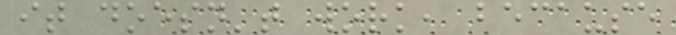it doesn't work, because
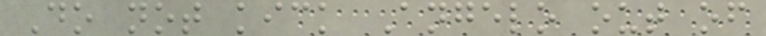Do not kick Angelo out of
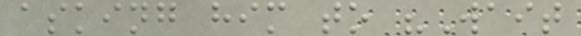asking him to "Wait
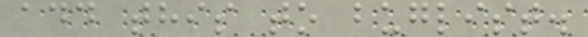add this to buglist.
